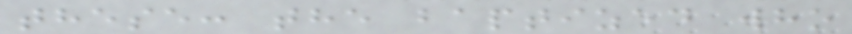these: the baptized who
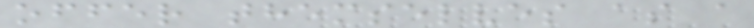offer themselves as a
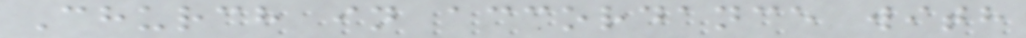Church in accordance with
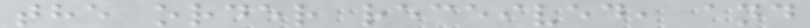the order received, and
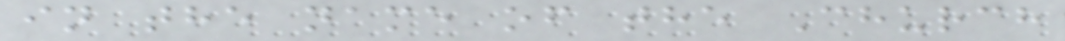in the name of the Church
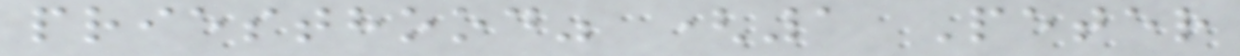priesthood" (1 Peter
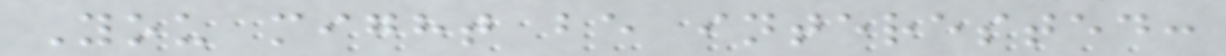You might be interested:
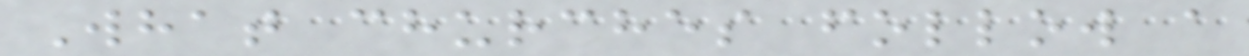What churches follow a
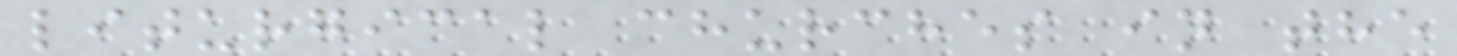liturgical churches in the
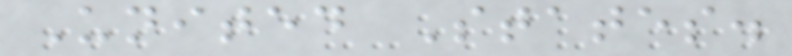United States.
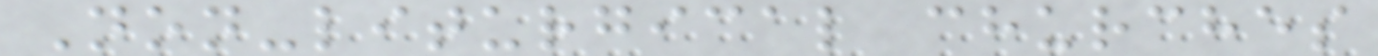Non-liturgical churches
